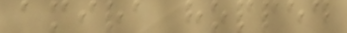amira hopped
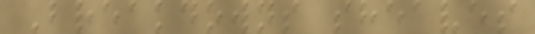Breakdowns sheaves
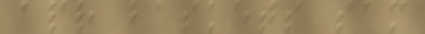apr baskets sam
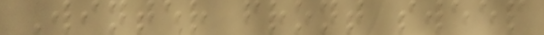Winter front sweep
